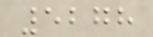5278
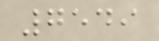7549
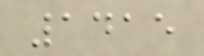1415
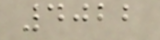4022
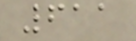611
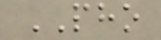PHO
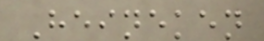Heineken
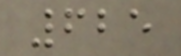625
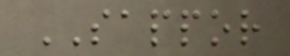SAPPOR
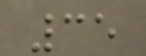35
